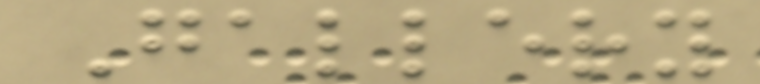Gallery
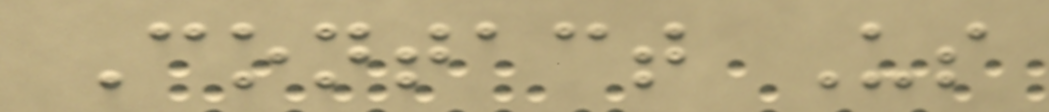Contact Us
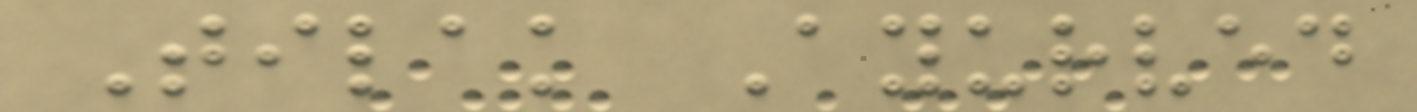Tilak Ayurved
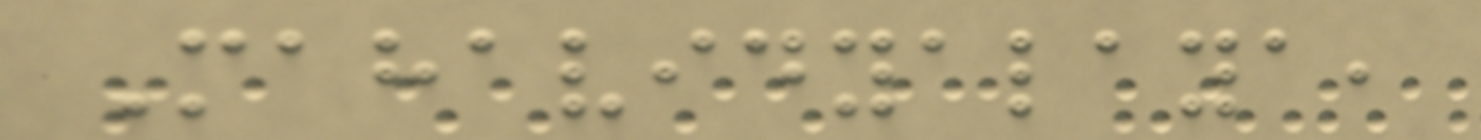Mahavidyalaya,
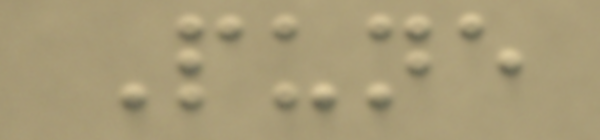Pune
